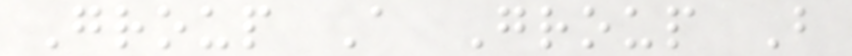Group A Group B
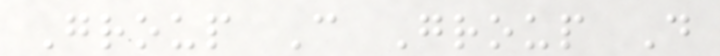Group C Group D
